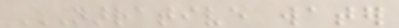NARRATIVE WATER
